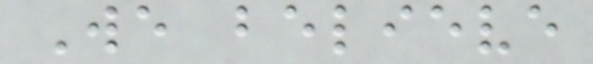We believe
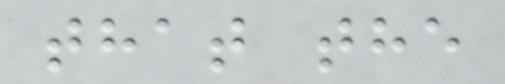that the
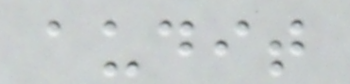audit
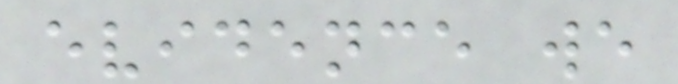evidence we
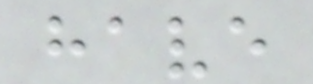have
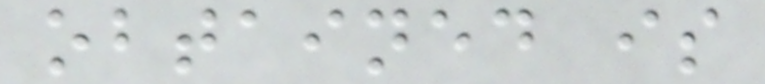obtained is
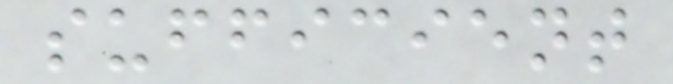sufficient
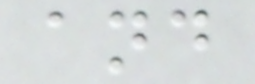and
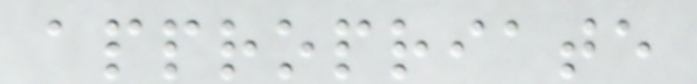appropriate
